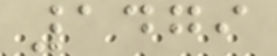1479
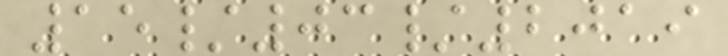15/03/2019
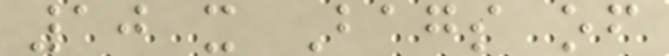10 x Bags of
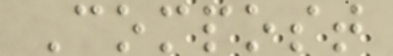Compost
